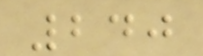240
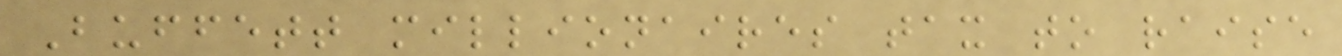Buffett millionaires tax to raise
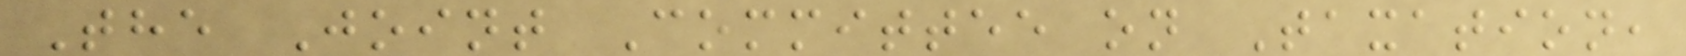The Joint Committee on Taxation,
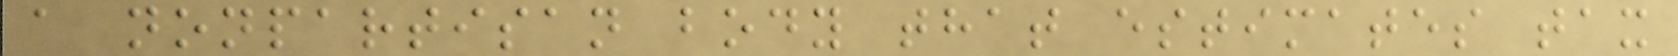a nonpartisan body that estimates tax
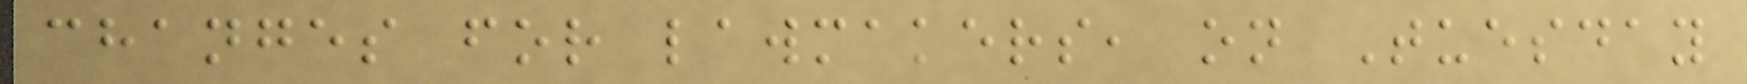changes for lawmakers, on Tuesday
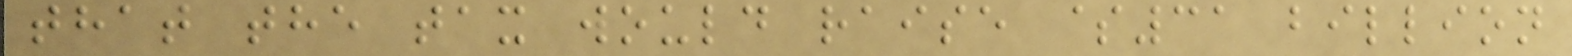that the tax would raise $31 billion
